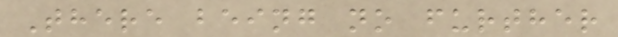There being no further
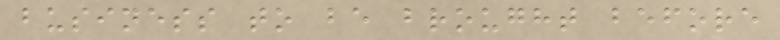business to be brought before
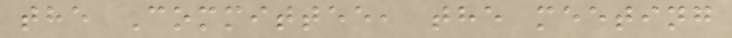the Committee, the meeting
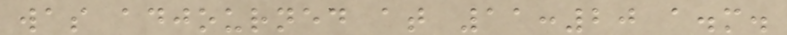was adjourned at 11:20 a.m.
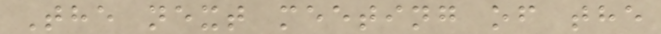The next meeting of the
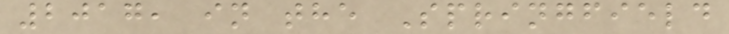2017, in the Springfield
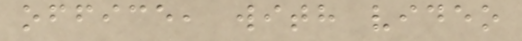office, with video
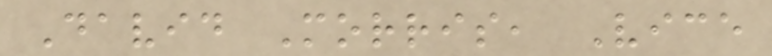David Morris, Vice
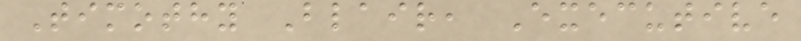Timothy Blair, Executive
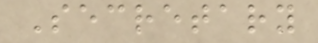Secretary
